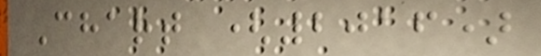Chart (2016)
